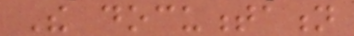The documentation
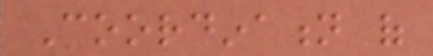Coordination of
